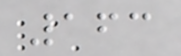163
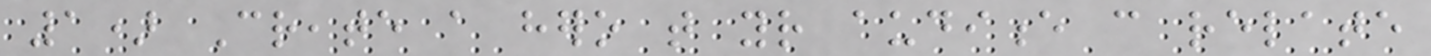1) Create a hero that your audience can relate
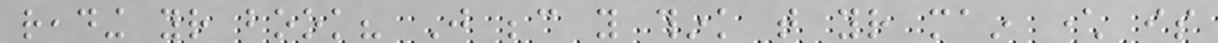reading your book? Just because you think that your main character is
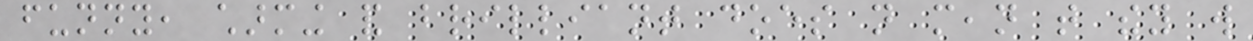funny, charming and brilliant does not mean that they will
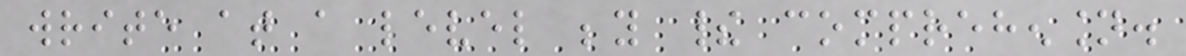write at a level beyond their comprehension.
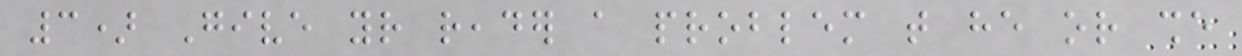3) Give your reader a problem that he or she
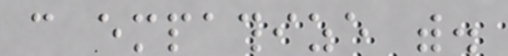can empathize with.
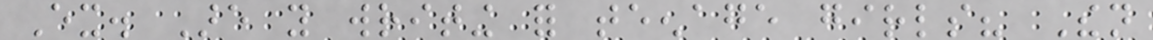Ex. Are you writing for teenage girls? Then
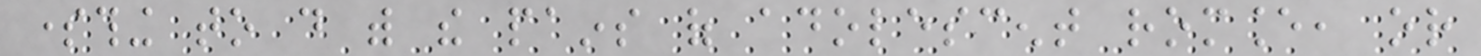something to do with the pains of adolescent romance, or
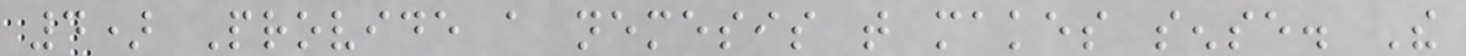4) Provide a nemesis that makes sense. The
